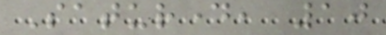Saturday, 10
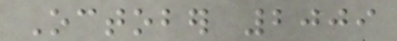October 2009
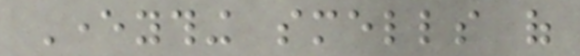Everything smells of
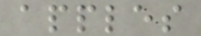apples
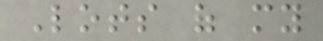Lots of my
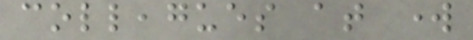colleagues at work
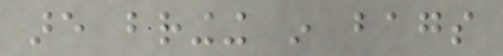are bringing in bags
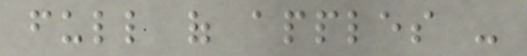full of apples -
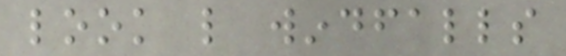look like windfalls
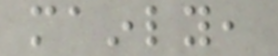mainly,
